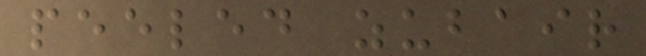peeled zubair
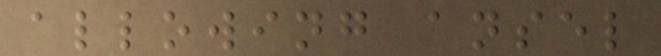allowing ansel
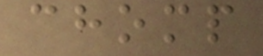chomp
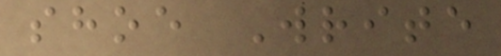shoe Write
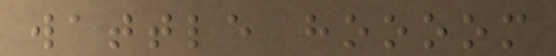wattle hoooom
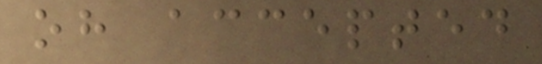oh accepted
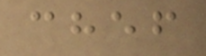chef
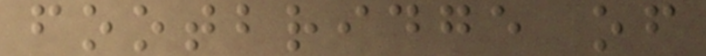footbridge of
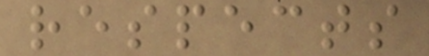respects
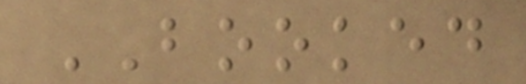BOOKED
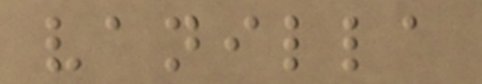vanilla
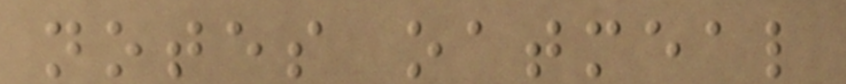notes oatmeal
